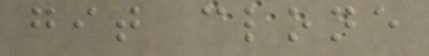git clone
